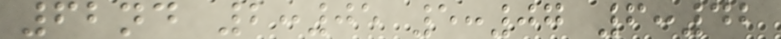62nd 2:05 5:07 6:42
